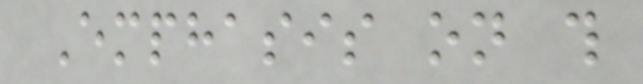Emphasis on this
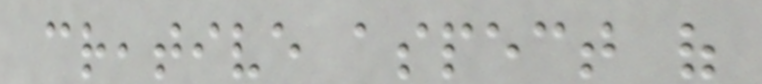creative aspect of
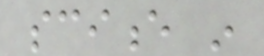science in
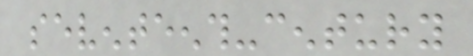seventeenth-century
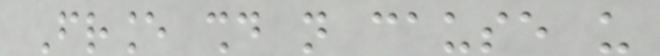France should not cause us
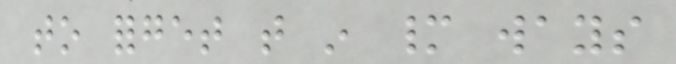to forget that in many ways
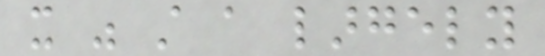it was still a largely
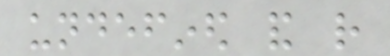undefined and rather
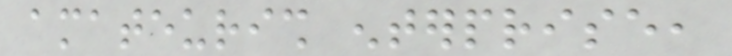amateurish enterprise,
